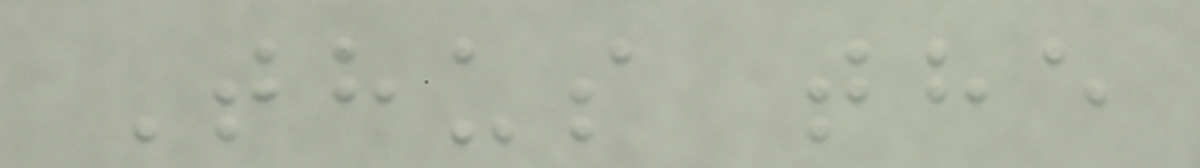Thus the
